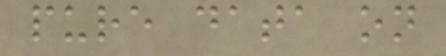pure data on
